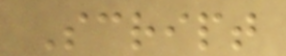Script
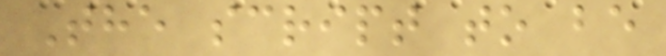The script to be
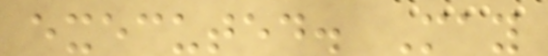executed. May
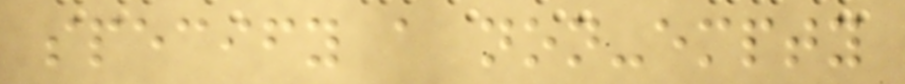specify a non-empty
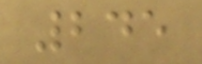245
